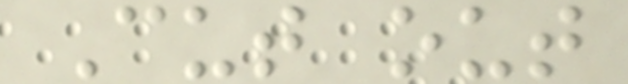Cut out
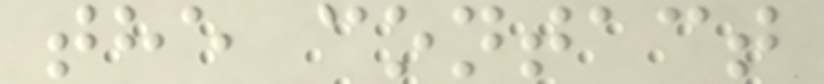the contact
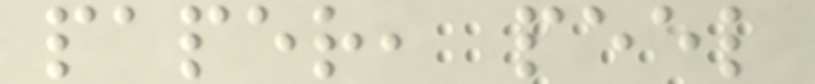paper, peel
